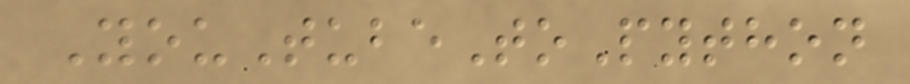YouTubeToPython
